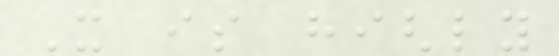It is highly
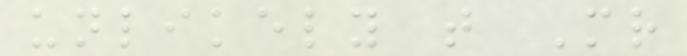unlikely that Mr
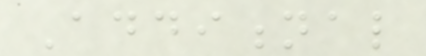Additional
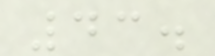43.
